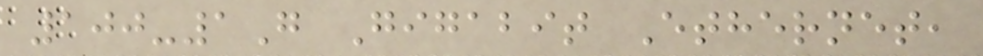100-1G Gigabit Ethernet,
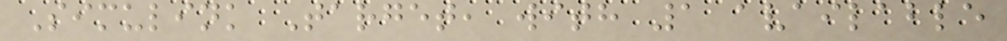Simulink Target, with 1 available
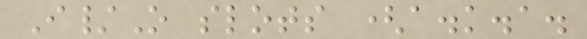I/O slots (a.k.a.
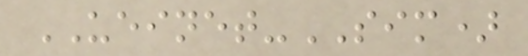UEINET-SIM)
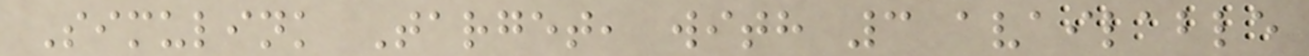Simulink Target, with 3 available
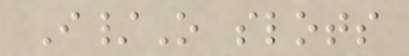I/O slots
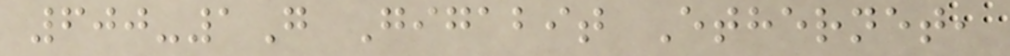600-1G Gigabit Ethernet,
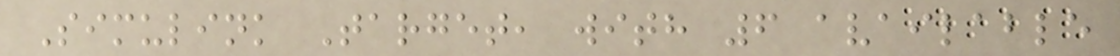Simulink Target, with 6 available
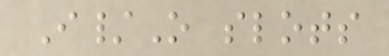I/O slots
